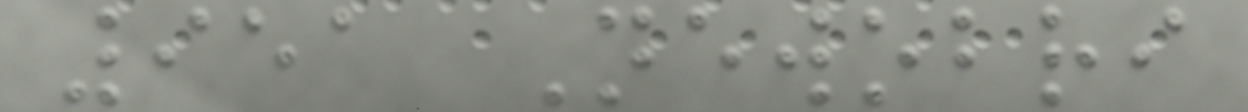951 Newobri
